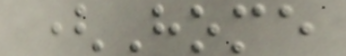(Home
